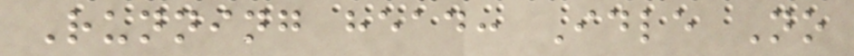Running head: Idle No
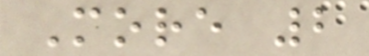More 2
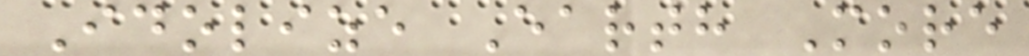Idolize Earth More
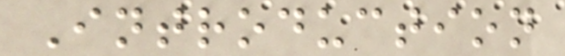Introduction
